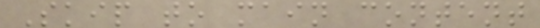Skip to main content
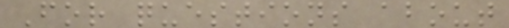For questions about
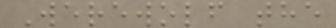Werewolf the
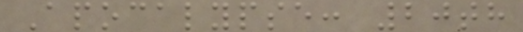Apocalypse: 20th
